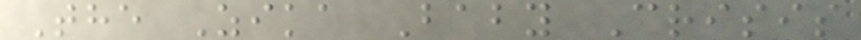The Zika Baby Crisis
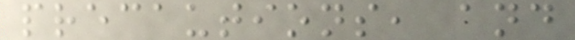precautions, and
